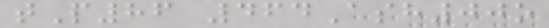tP86 464Ash00o
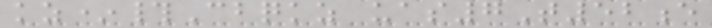kz*#Cbqkz uas7T52e
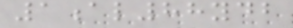1al88ydb
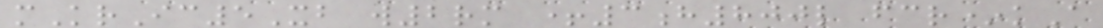mKrIc5Xb w2rm +3h800l fcr*kA
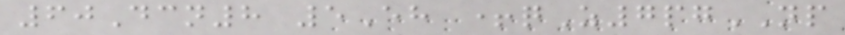60Dcn8 5Eh +qZ7pgNP
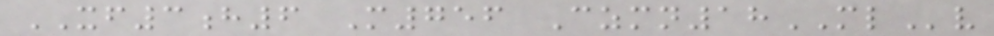XF3h6 M756 Czmn18MLv
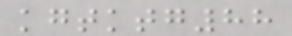kgtktg88
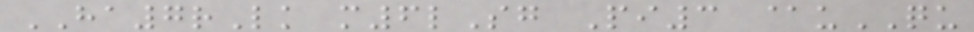HA7rLk m6lSg Pi3 @uQU
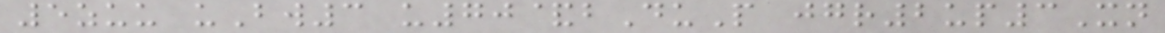5zuu uBw3 u70&bDuP jgr2up3Xn
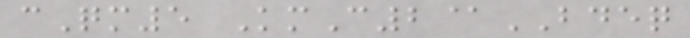cQm5 KmC2@BDEQ
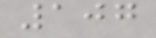107
